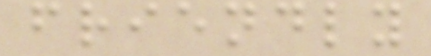friendly
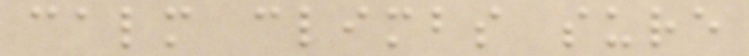calm climbs sure
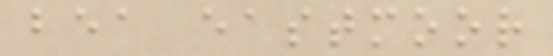bea eastmoor
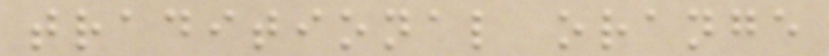traditional orange
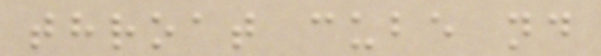throat cube nd
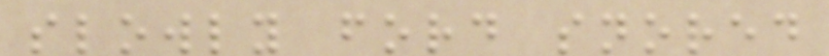slowly ford snored
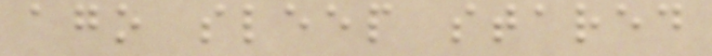ago sleep stared
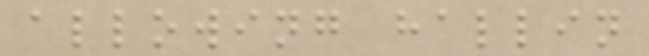allowing hallin
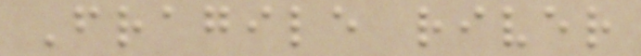Fragile river
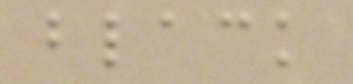black
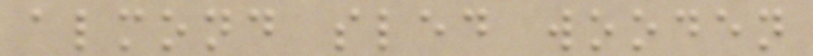almond sled wooden
